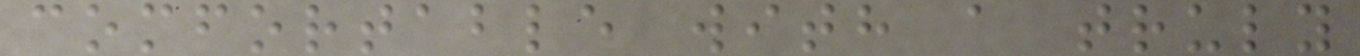comfortable with a truly
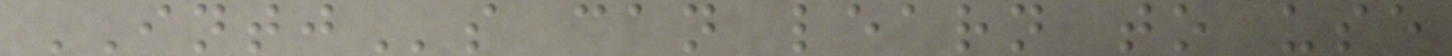INTJs can learn to use
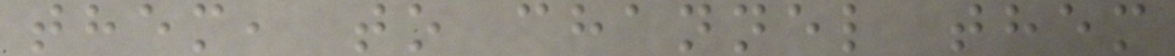them, to channel them
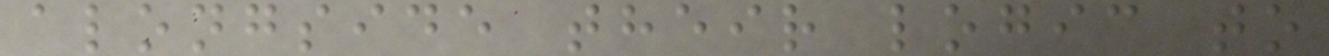alongside their logic to
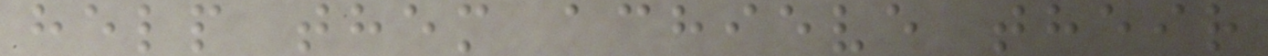help them achieve their
